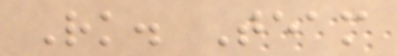Rk. Team
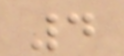4
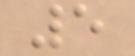5
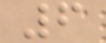6
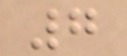7
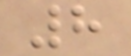8
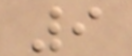9
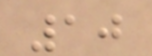10
